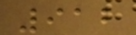912
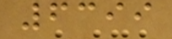6399
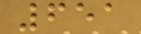651
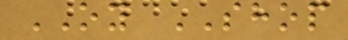OY SHOP
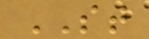ST
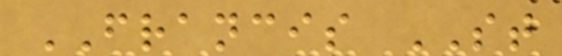FRANCIS ST
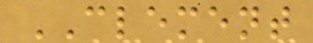CLEMENT
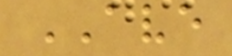AVE
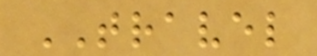TRAVEL
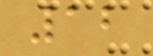12
